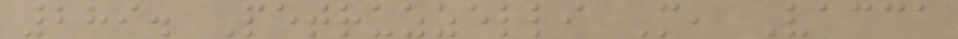289. Petruzzelli M, Vacca
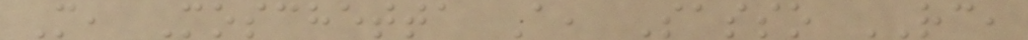M, Moschetta A, Sasso RC,
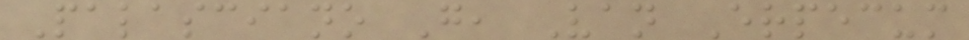Palasciano G, Van Erpecum
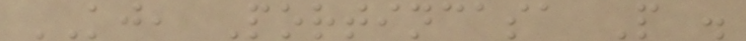KJ, Portincasa P .
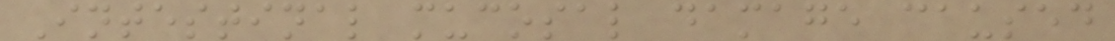Intestinal mucosal damage caused
